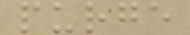purge
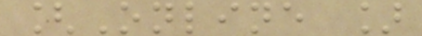[Online ]
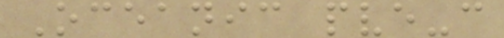Oceanic pve-c
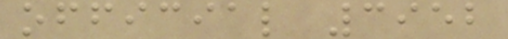official 3952
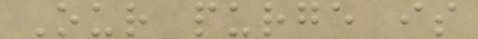Our purge is
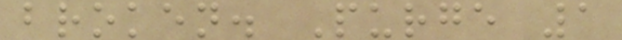broken. Purge 1
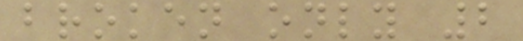broken only 2
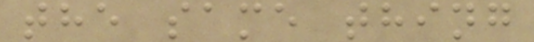the same thing
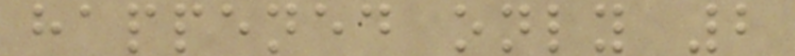happened only 2
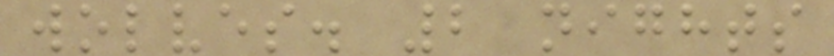wolves. 2 nights
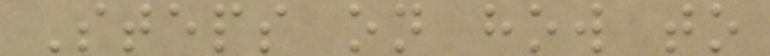Steps on how to
